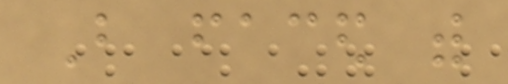But faced with
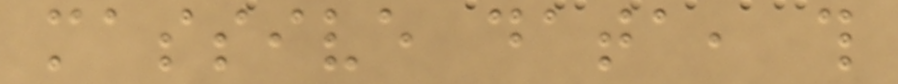massive data, this
